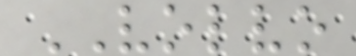VOLVO
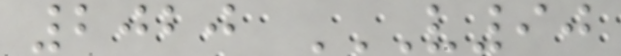2020 V90
